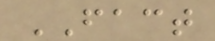FACT
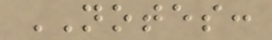NOTES:
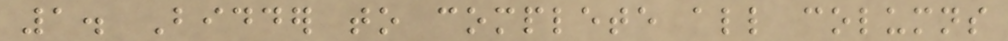1. Bidder to complete all columns
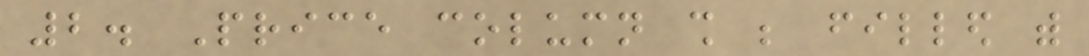2. Price column shall be filled with
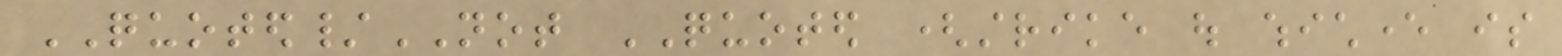QUOTED/NOT QUOTED (strike out whichever is
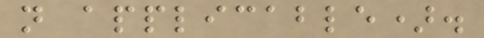not applicable).
